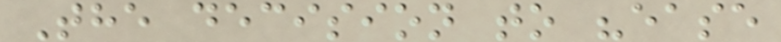The decision to "ease
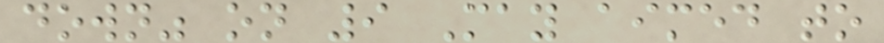down" on 9 May aimed to
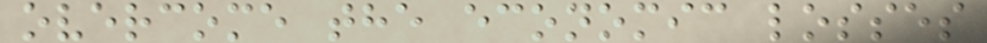overcome the economic losses
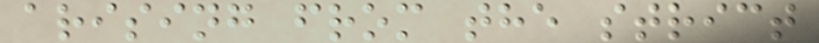arising from the strict
